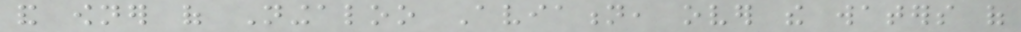and owner of Ningaloo Aviation, over the waters of
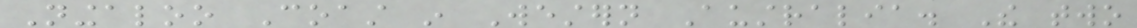Ningaloo Coast in Western Australia. The two
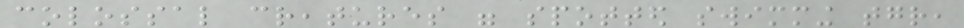colossal creatures were spotted swimming together,
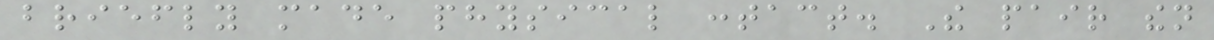briefly made physical contact. The pair then
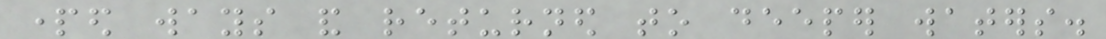parted ways and returned to deeper waters.
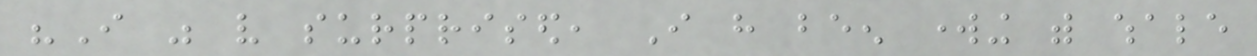"I was very surprised, I have been working with whale
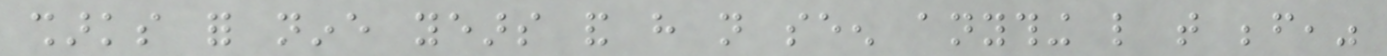sharks for nine years and have not seen anything like that before,"
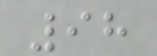98
